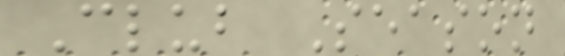Club Season
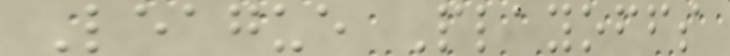League Playoffs
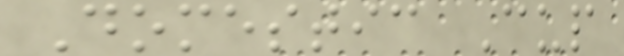Domestic Cup
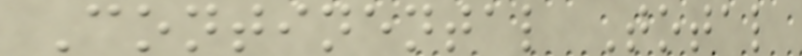Continental Total
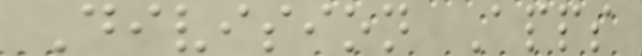Division Apps
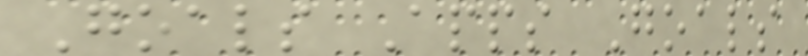Goals Apps Goals
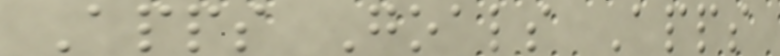Apps Goals Apps
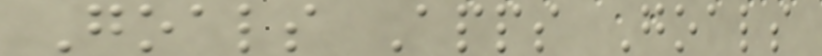Goals Apps Goals
